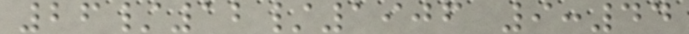26/12/1906 9:44
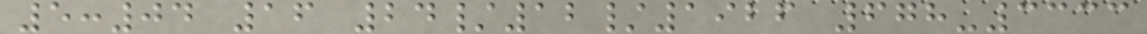5:04 16 24/12/1926 678-3333
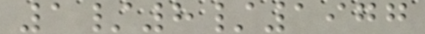1/8/1977
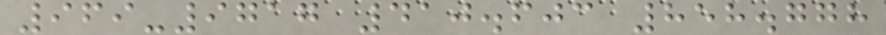969-9717 410.603 858.778
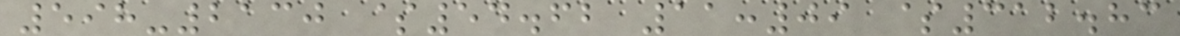598-2130 $54.62 11:09 $312.83
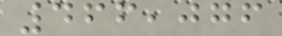466,076
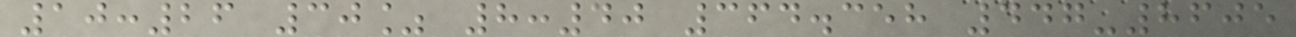10:26 30% 8:40 364.358 447-8605
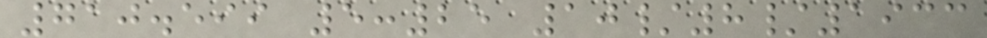710.599 5:25 10/8/1933
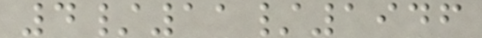4/11/1946
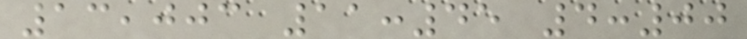13,003 11:45 4:00
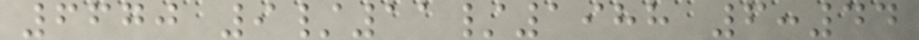6670 9/11/1988 6:44
